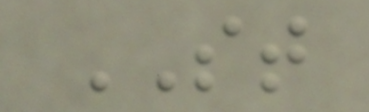ST
